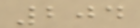204
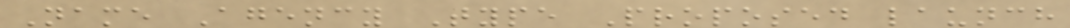Name Agency Type Proposed launch
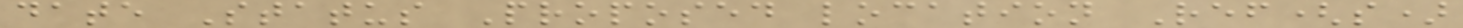date Status Proposed location Ref(s)
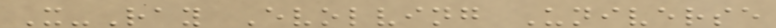X-Ray Evolving Universe
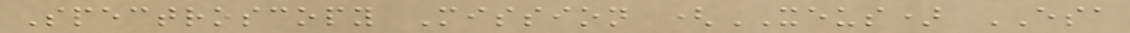Spectroscopy Mission (XEUS) ESA
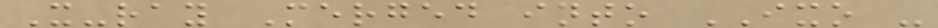X-ray Merged into IXO -
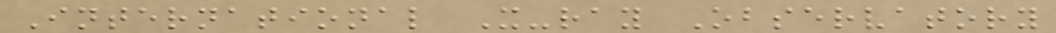International X-ray Observatory
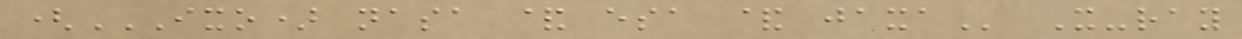(IXO) NASA & ESA & JAXA X-ray
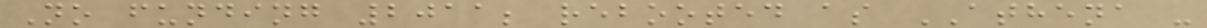No funding 2011; rebooted as ATHENA -
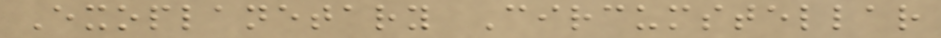Exoplanetary Circumstellar
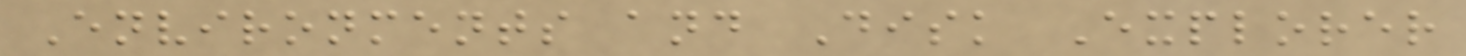Environments and Disk Explorer
